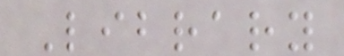Library
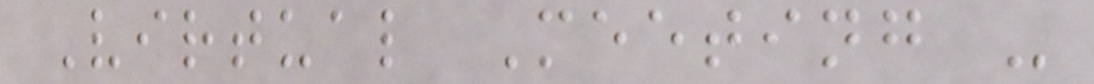Virtual Meeting -
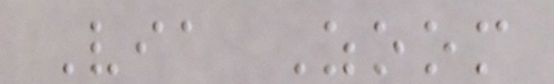Via Zoom
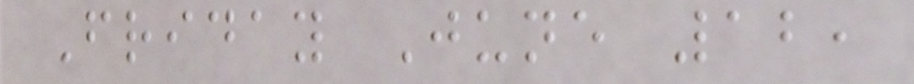Friday June 12,
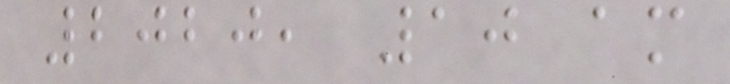2020, 10 am
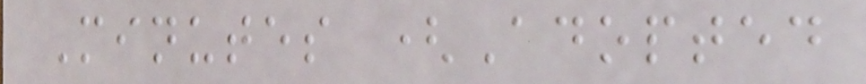Minutes (Adopted
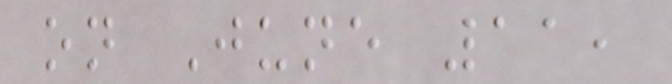on June 11,
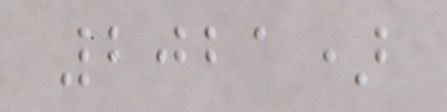2021)
